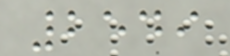2549
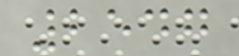2547
